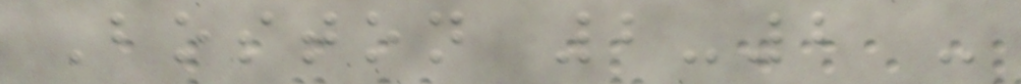Boston 2-2 -
